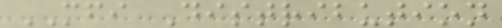MFI Distribution
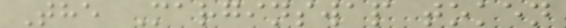The Marginswap token
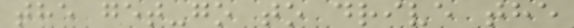the get-go to drive the
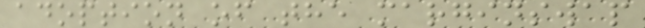adoption of the marginswap
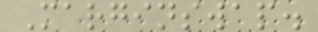Marginswap.
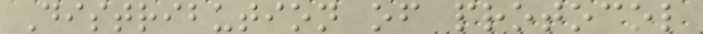Distribution of protocol
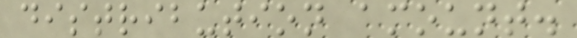distribution amount.
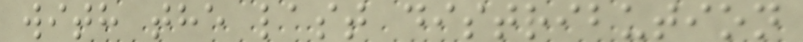with the last distribution
